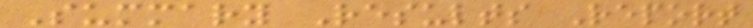Summary Results Report
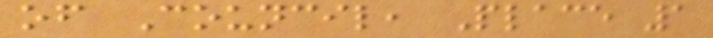of Council, Place 1
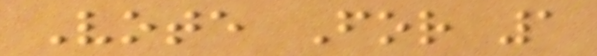Vote For 1
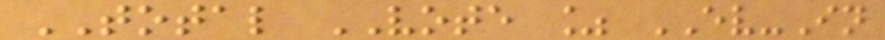TOTAL VOTE % EV-In
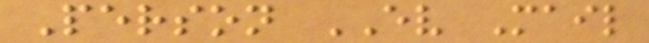Person EV Mail
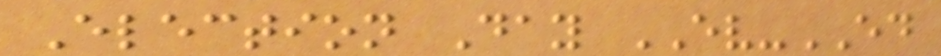Election Day EV-ED
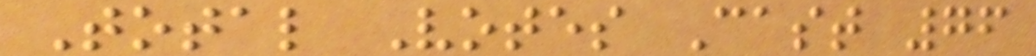Total Votes Cast 76
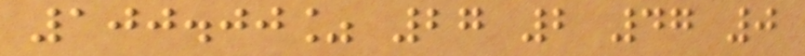100.00% 27 2 47 0
